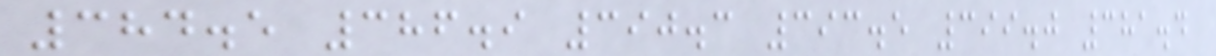384.5 386.9 390.3 393.5 399.0 381.4
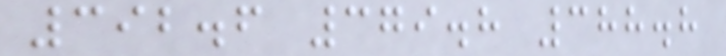392.6 379.8 388.8
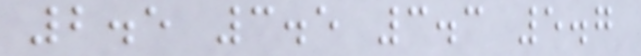2.5 3.5 3.3 5.7
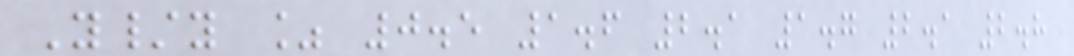Y/y % 0.5 1.6 2.1 1.7 2.1 2.8
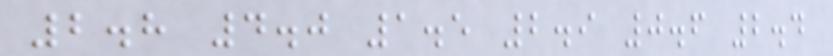2.8 4.0 1.5 2.9 0.6 2.4
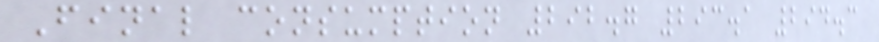Final consumption 292.7 293.1 294.3
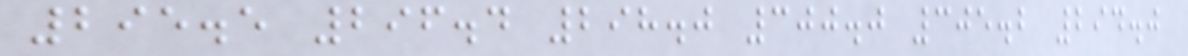295.5 296.4 298.0 300.0 305.2 294.0
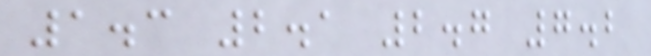1.3 2.1 2.7 7.2
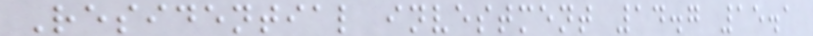Residential investment 14.7 15.1
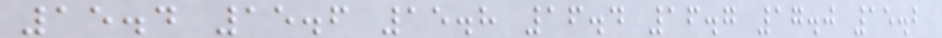15.4 15.6 15.8 16.4 16.7 17.0 15.2
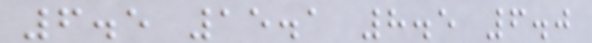6.5 15.1 8.5 6.0
